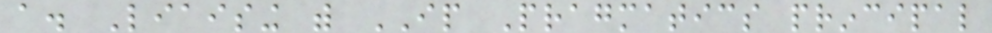a. Liaising with IP Pragmatics principal
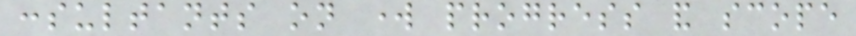consultants on work progress and scope
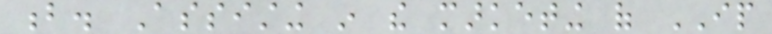b. Assisting in the marketing of IP
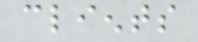clients
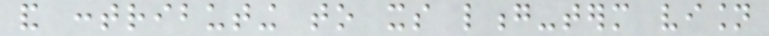and contributing to its long-term vision
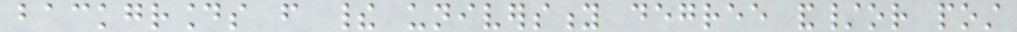backgrounds from their university degree and/or post
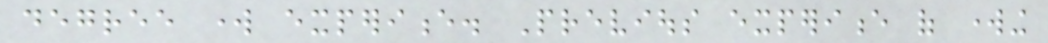degree work experience. Previous experience of working
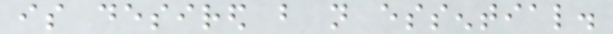is desired but not essential.
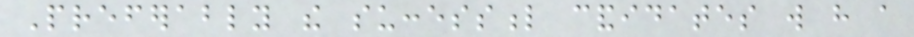Preferably the successful candidates will have a
